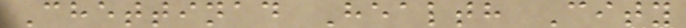Chettinad Health City
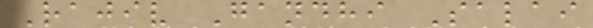Rajiv Gandhi Salai
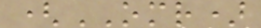(OMR)
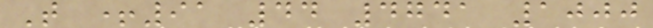T +91 44 4741 1000
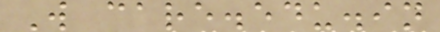W care.edu.in
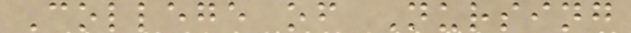College of Nursing
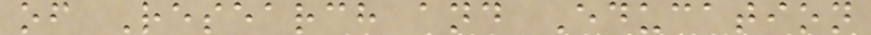of Research and Education
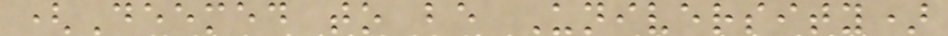(Deemed to be University)
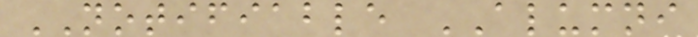NOTIFIABLE ALUMNI
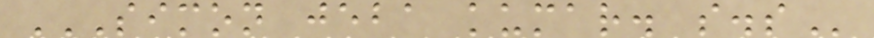SIMON JEBA KUMAR. S.S
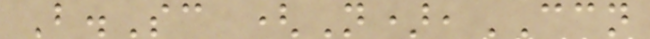B.Sc (N),CCN
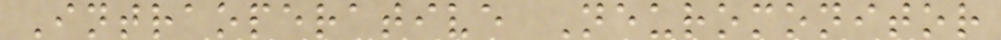Intraoperative Neuromonitor
